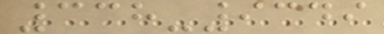338-9349
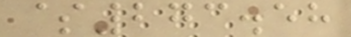$273.58
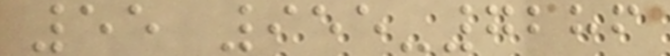55 955-7286
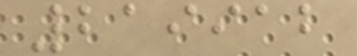219912
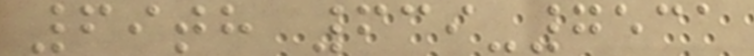69th 639-7531
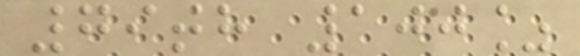79th 100%
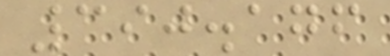390.176
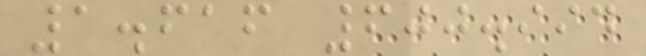1.616 600.994
